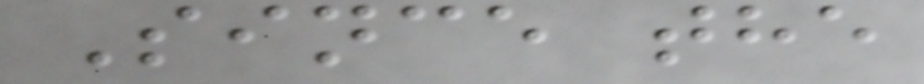Since the
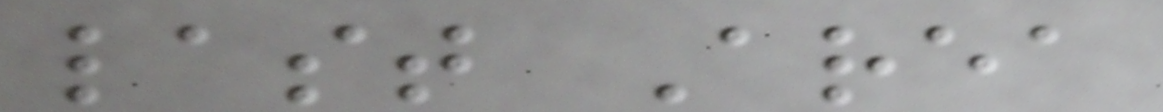last Area
